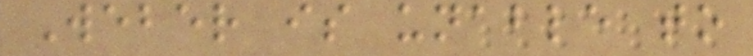Weber is unable to
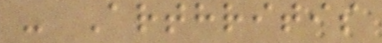- Arthritis
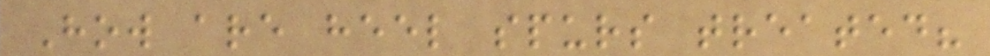How are heel spurs treated?
